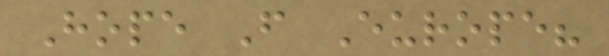Hope From Europe?
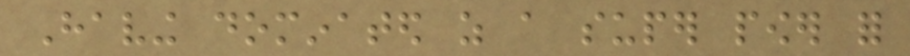Having dominated as a super power for
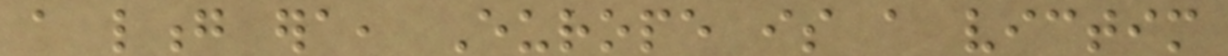a long era, Europe is a victim
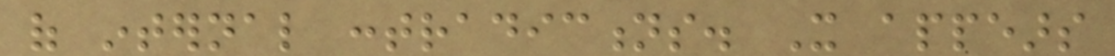of internal contradictions. It appears
